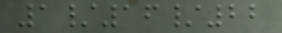1/16/22
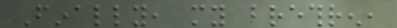Finally, my brethren,
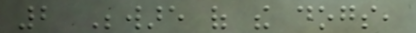2 Beware of the dogs,
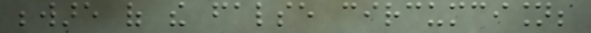beware of the false circumcision;
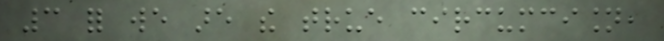3 for we are the true circumcision,
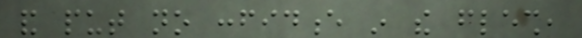and put no confidence in the flesh,
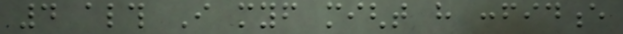4 although I myself might have confidence
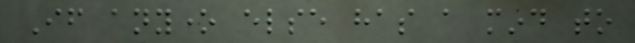If anyone else has a mind to
